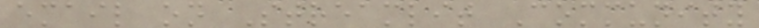email on Streamlit Community
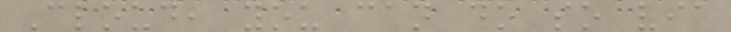Cloud, you can do so via
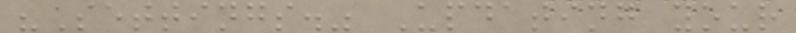"Settings." Updating your
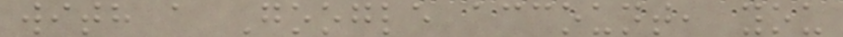with a Google account, you
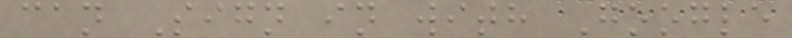can Sign in with Google
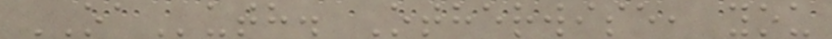OAuth. Otherwise, you
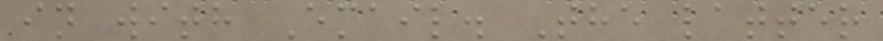in with Email. The latter
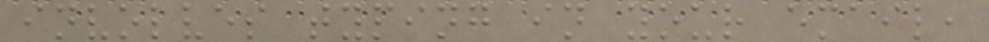involves typing in your email,
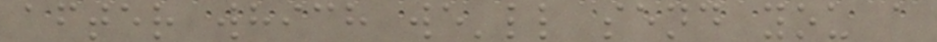after which we'll send you a
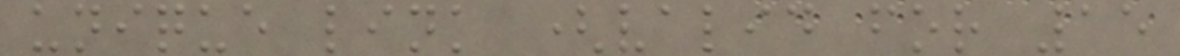unique link (valid for 15
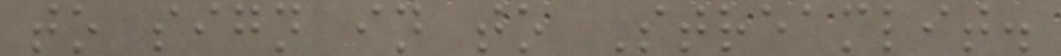to sign in to Streamlit.
